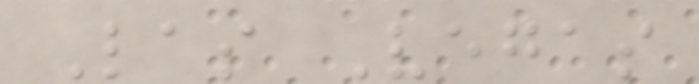Las Vegas
